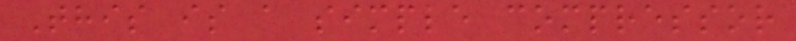This is a simple compressor
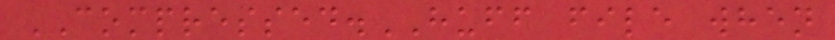COMPRESSED.HUFF file when
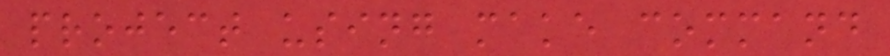project using make command
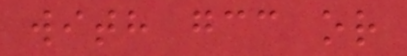with gcc or
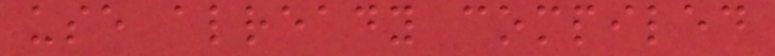use already compiled
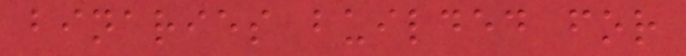binaries builded for
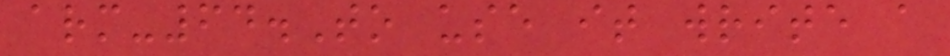arm-64.To use it write a
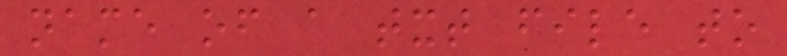name of a txt file to
